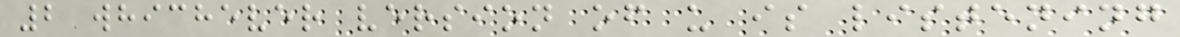2 whichever version of u is listening
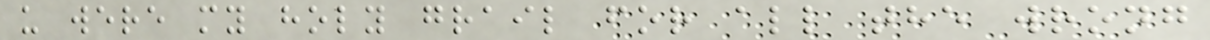u were my holy grail for all the wrong
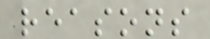reasons
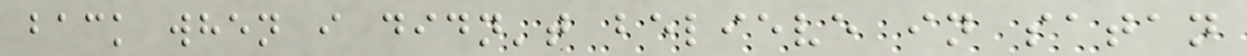back when i didn't believe in satan
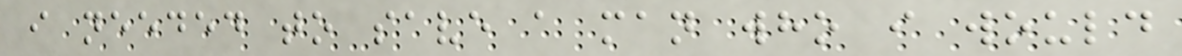i needed to save a man who i would
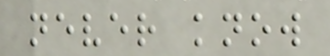never know
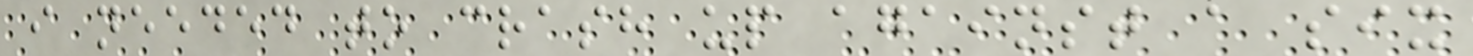i needed to crash up against a six
